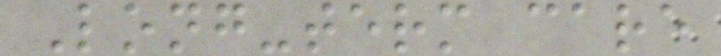Long-term care
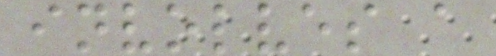involves a
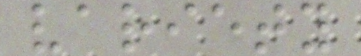variety
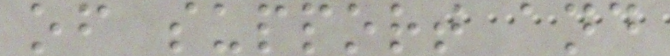of support and
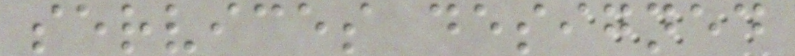services designed
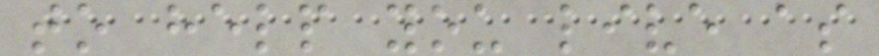to help you live as
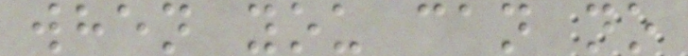when you can no
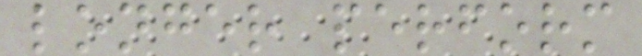longer perform
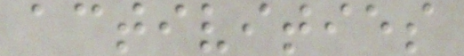activities
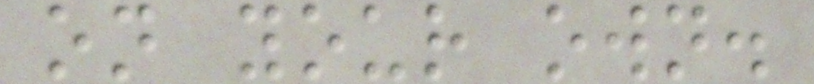on your own.
